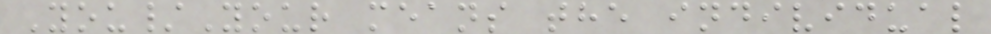You/Your means the individual
